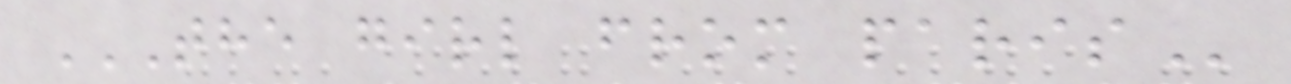THE GIRL FROM PARIS
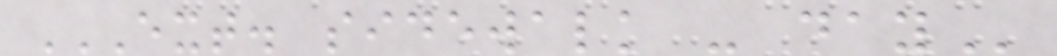EXT. SIDEWALK - DAY
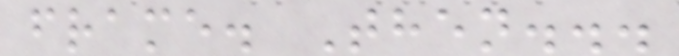frame. Then...
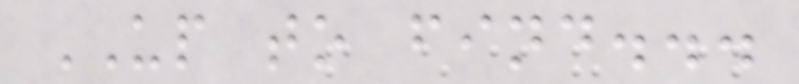UP to find...
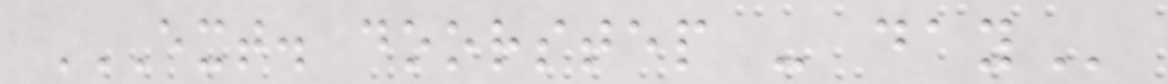EXT. DOORSTEP - DAY
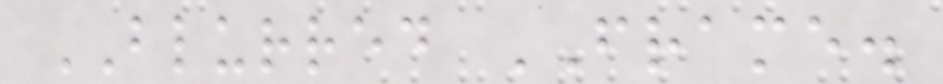BLURRED FRAME.
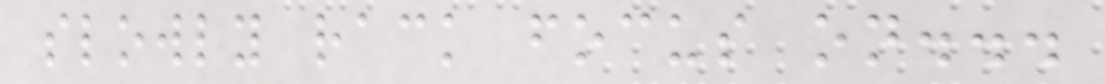slowly rack focus on...
